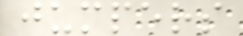jumpers
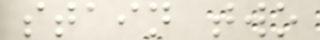stain two
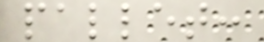pallet:
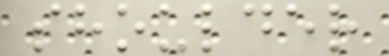shoulder
